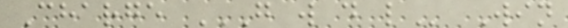Charge G W D L Win
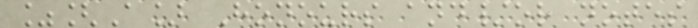%[A] Honours and/or notes
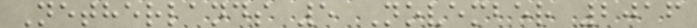Netherlands 5 November 2016
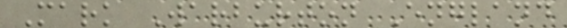Mark Warburton England
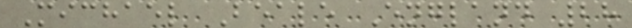Michael Beale England 28
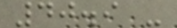40.9 -
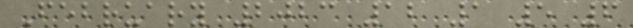February 2023 12 1 5 6
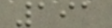191
